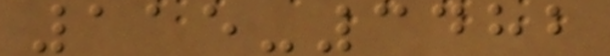115-3482
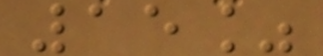15%
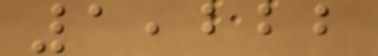1,222
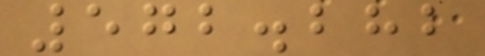572.282
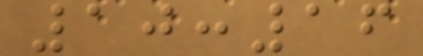10:16
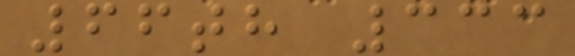66th 333
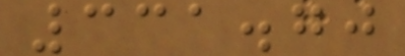331.70
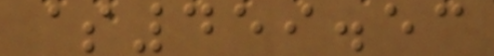$459.53
